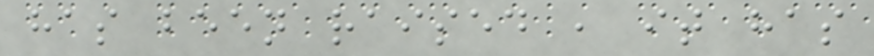has been raised , it has
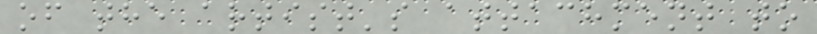of the artist's attachment to
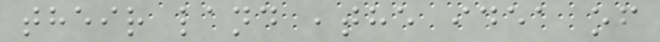their land ,the idea of
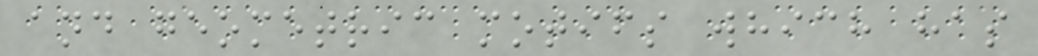and geometric motifs which has
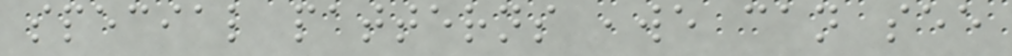special patterns ,we can see
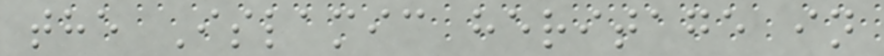the Islamic heritage in
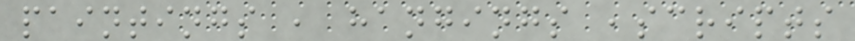paintings , hangings ,scripts
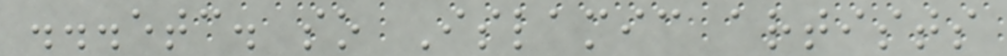...etc. so Islamic artists
